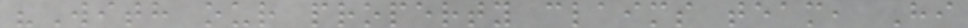"With our property claims team, Hi
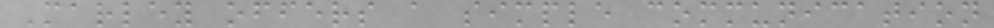Marley offers a simple communication
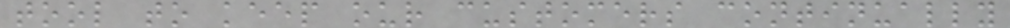tool to keep our customers continually
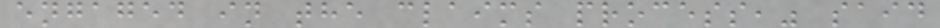engaged in the claims process," said
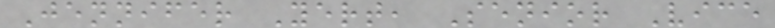Jennifer Yert, Senior Vice
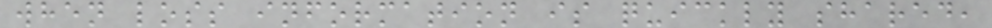when loss information is quickly shared,
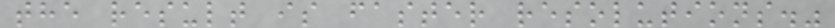the result is faster resolutions."
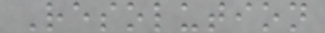Resolution
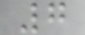7
